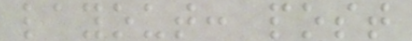layout: post
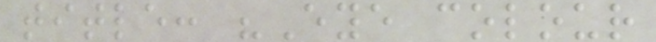title: "Eye colour
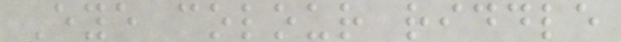Eye colour riddle
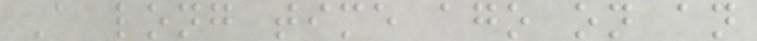A long time ago on an
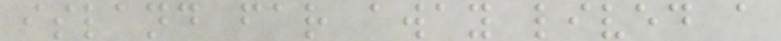island far away lived a
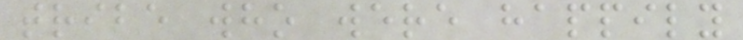tribe who were happily
